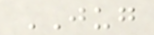JUG
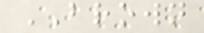BROWN
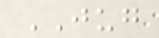JUG
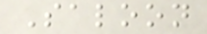Saloon
